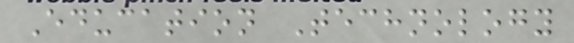Education Technology
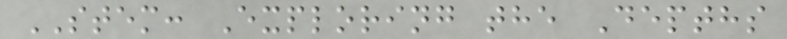STEM: Exploring the Depths
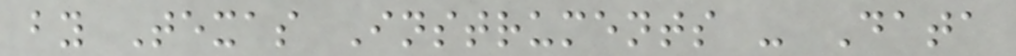by Texas Instruments - Data
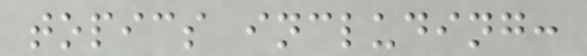topics including:
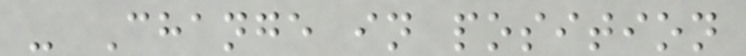- Change in position
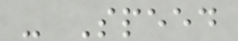- Speed
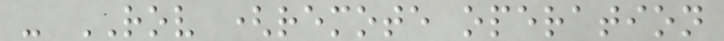- ROV (remote operation
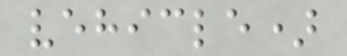vehicle)
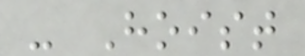- Hoist
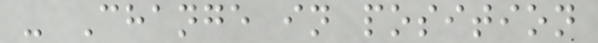- Change in position
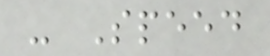- Speed
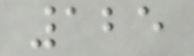125
